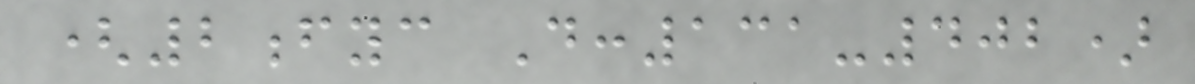(2fyc D:131-402)
